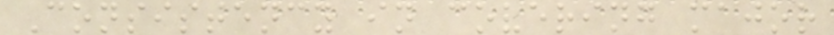Consistency in covering major
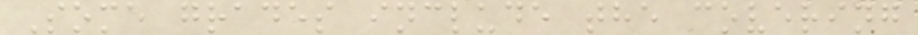Some grades include the covering
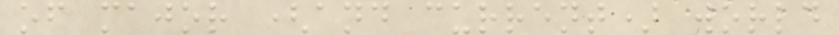of major (and current) world
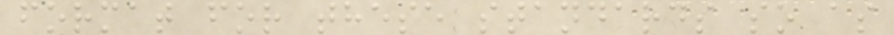format for these standards so as
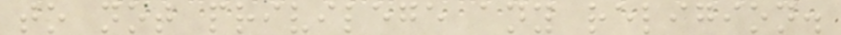to not privilege any religion.
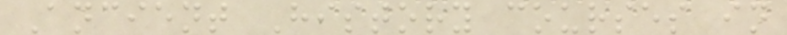Ancient History courses in
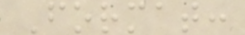Format:
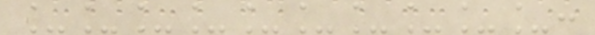__________:
